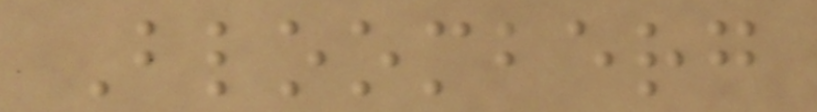Bloomberg
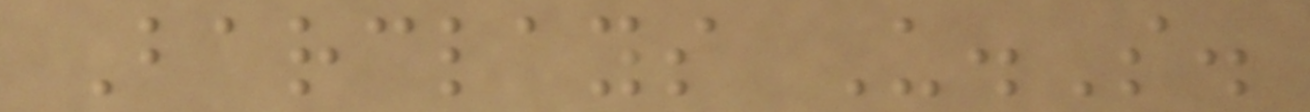Barclays U.S.
